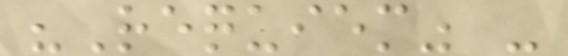"Requiem" -
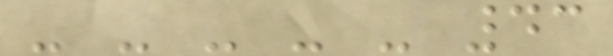- - - - - 43
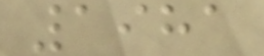1981
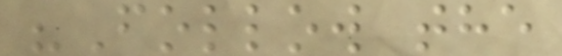"Follow the
